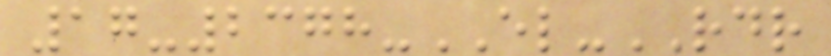17-2378-EL-RDR
